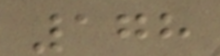178
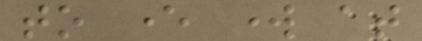to ever work at
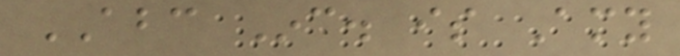ABC Inc. is Amy
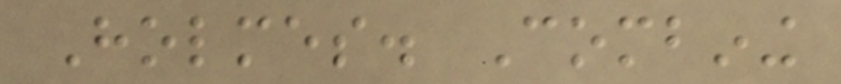Holmes. Combining
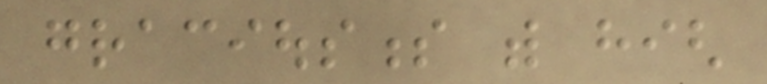graciousness with high
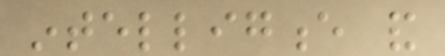intelligence and
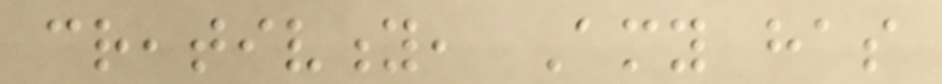creativity, Amy has
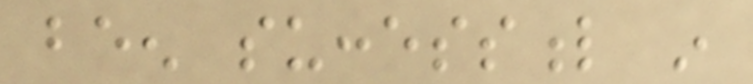been successful in
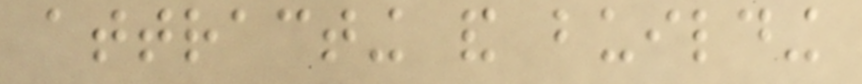attracting and building
